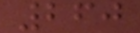260
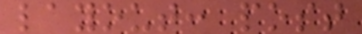layout: post
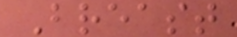Breast
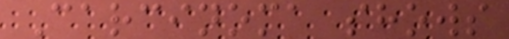Carcinoma shows
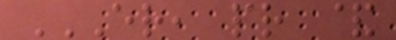ER, PR &
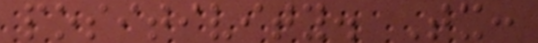positivity. Tx:
